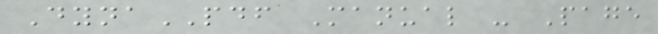DynaPDF Manual - Page
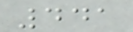441
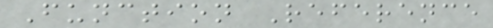Function Reference
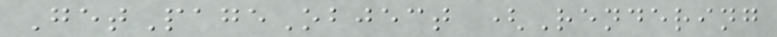GetPageObject (Rendering
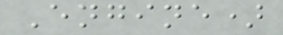Engine)
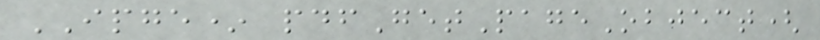IPGE* pdfGetPageObject(
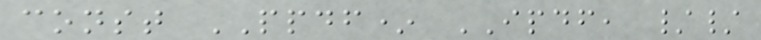const PPDF* IPDF, //
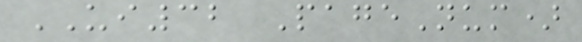UI32 PageNum)
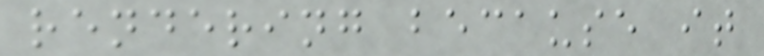rendering because it
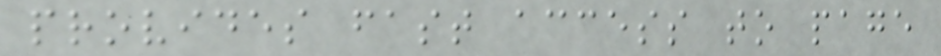provides fast access to page
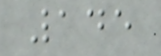145
